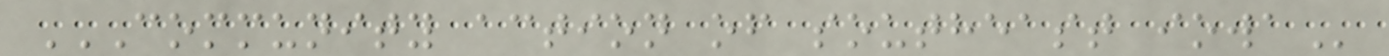COMMUNITY ACTION OF SOUTHEAST IOWA
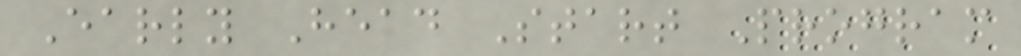Early Head Start Program
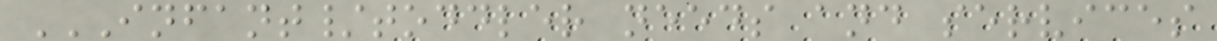INFANT/TODDLER NEEDS AND SERVICES
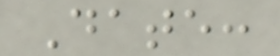Date:
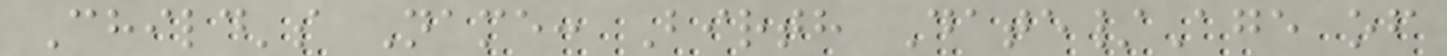Child's Name: Birth Date/Age of
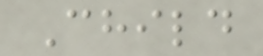Child
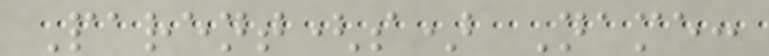Parent(s) Name:
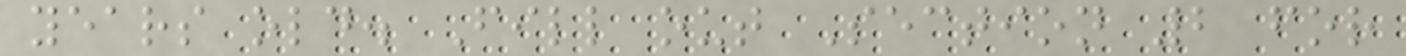years old. Fill out Section 2 for
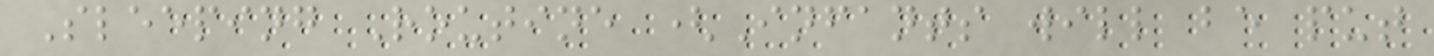Sleeping Routine (Infants will be put
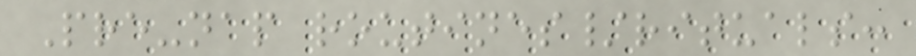Pre-nap routines/rituals:
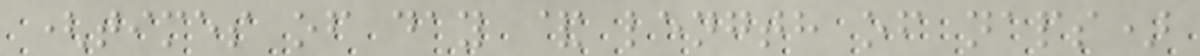(times of day & length of naps)
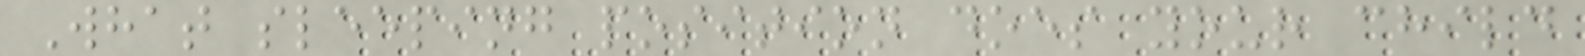What sleeping position does your child
